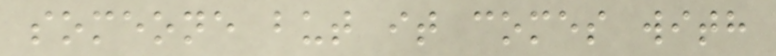someone but it comes with
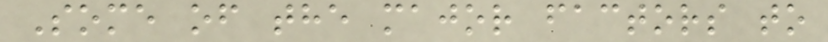Some of the major factors to
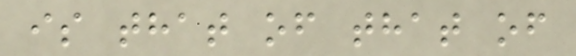is that of that of
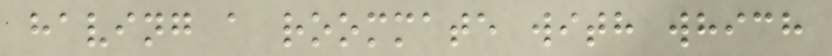having a roommate with which
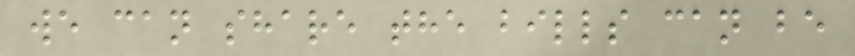we can share the bills can be
